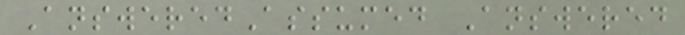AnsweredAssumed Answered
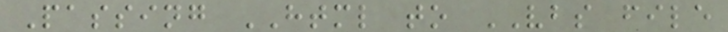Passing HTML to VBS file
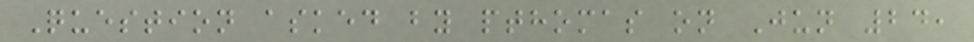Question asked by pthomas on Jun 24,
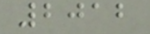2012
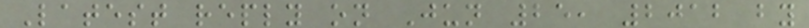Latest reply on Jun 25, 2012 by
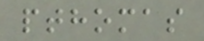pthomas
